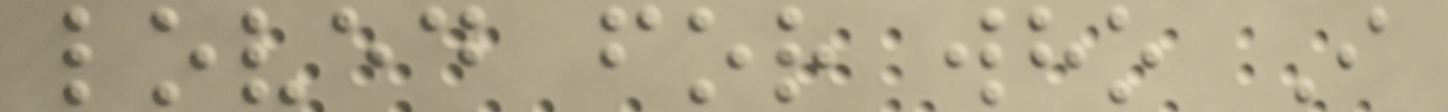loved for who I
